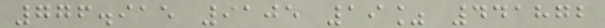776.915 9105 19% 441872
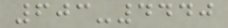603-4440
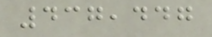437,447
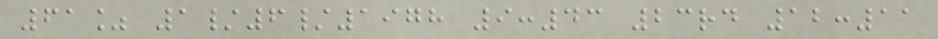61% 1/6/1978 9:43 23rd 12:11
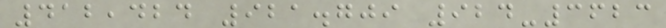412,424 921.709 924-3623
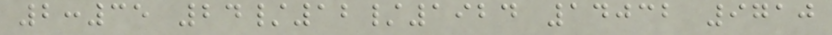2:35 24/12/1924 14032 9710
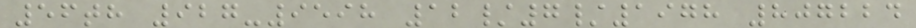56th 927-9598 12/7/1978 807224
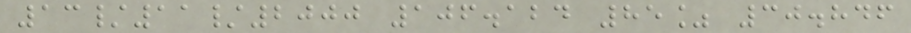13/11/2000 106.124 85% 30.846
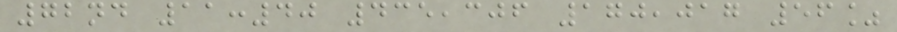72nd 11:40 435,306 170,017 56%
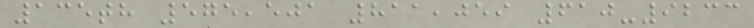135th 575,501 811,059 610-9233
